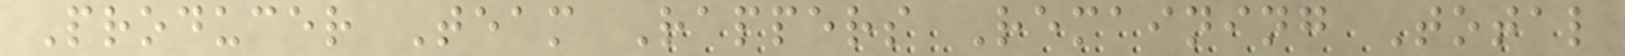Producer Team Rappers Remaining Total
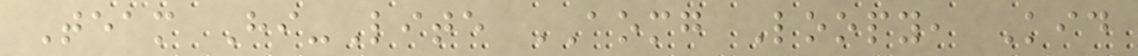Team Hi-Lite AOMG Loopy, Kid
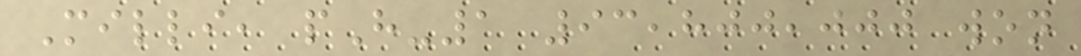Milli, pH-1 93,800,000 won
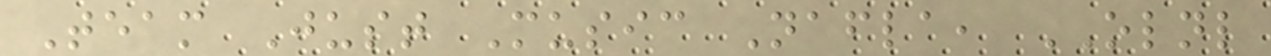Team Just Music Nafla, OLNL
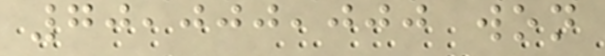70,000,000 won
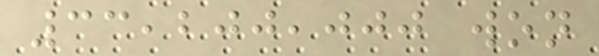33,200,000 won
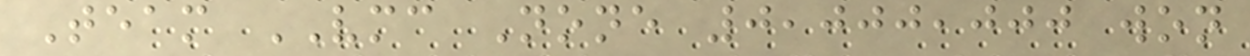Team VMC None 0,000,000 won
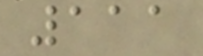111
